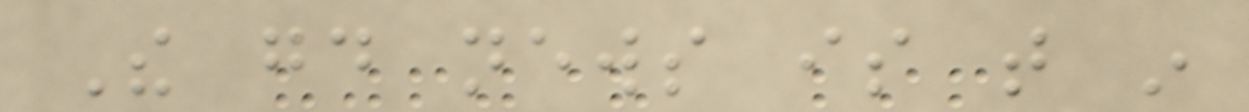The good news is that in
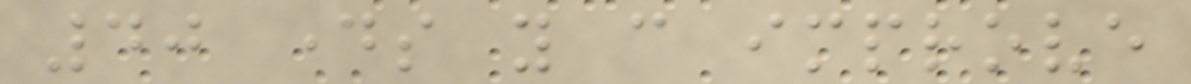40 days you can improve
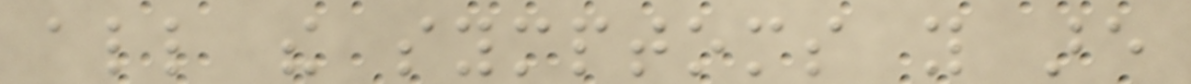all the symptoms you are
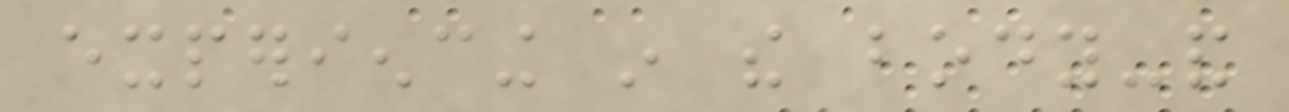experiencing in the body-and
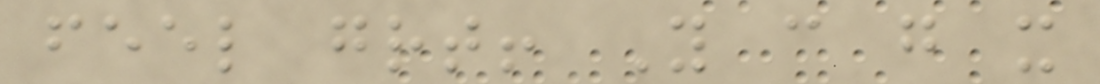feel great! You can go it
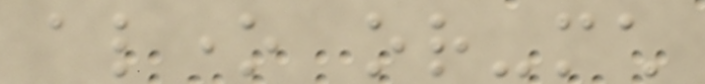alone or-much
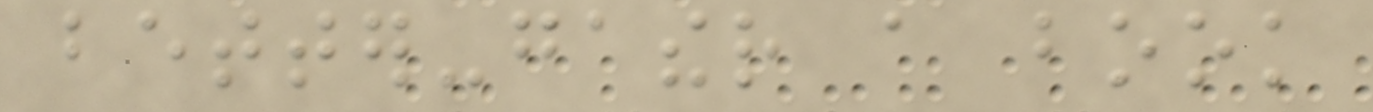better-gather a book
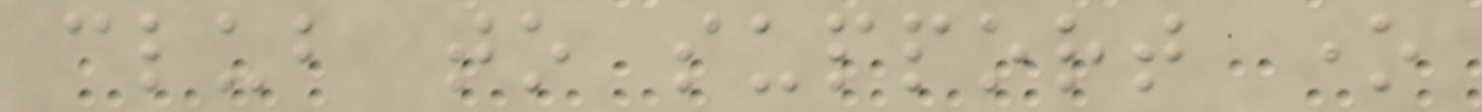club to support one
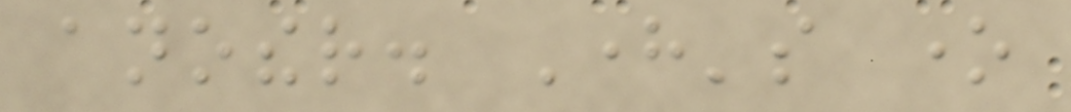another. Here's one
